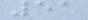51
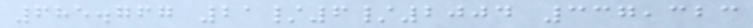685.767 21/6/2004 337,323
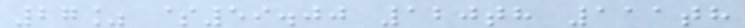27% $59.00 120th 111th
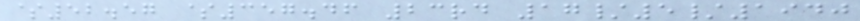$52.57 $357.46 23rd 17/5/1940
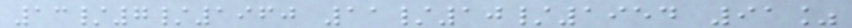13/7/1960 11/10/1954 91%
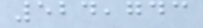524,743
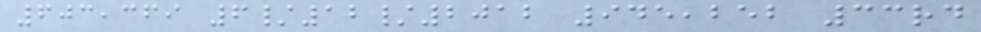603,369 6/12/2012 945,252 33rd
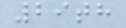29th
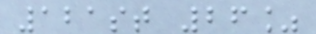121st 26%
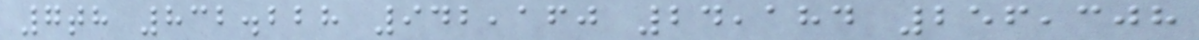7th 832.228 942,160 24,184 256,308
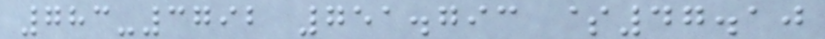783-3792 751.793 $47.10
